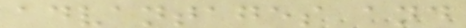advantages and
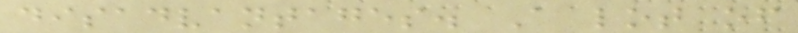disadvantages. A lot of
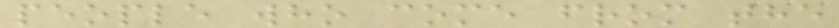people who come from the
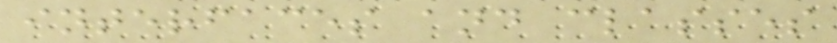interfaces and classes
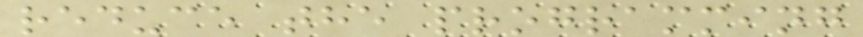reduce the programming
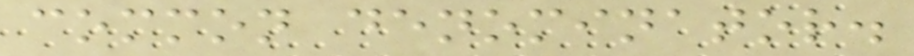common denominator.
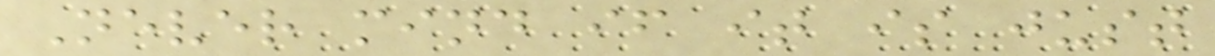Never mind if it is just
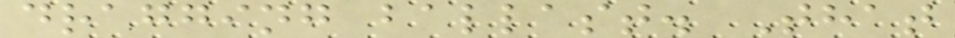dragging ballast. That
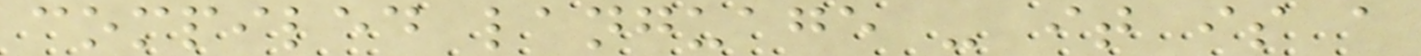compiled language - it is a
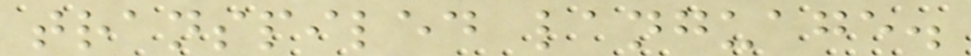transpiled language.
